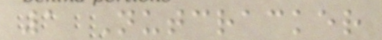1 Nutcracker
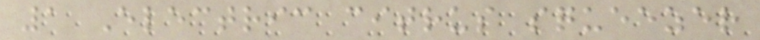1 Electric citrus squeezer
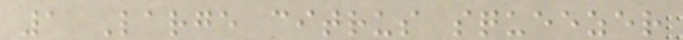1 Large citrus squeezer
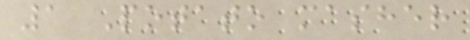1 Potato masher
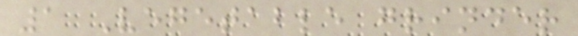1 Vegetable grinder
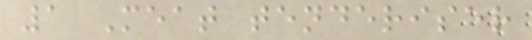1 Meat tenderiser
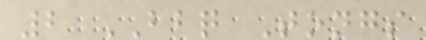2 BBQ Tongs
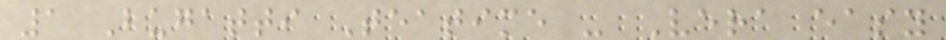1 Bugatti Teatime - Vera easy
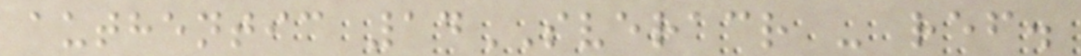authentic 14SVERACR - ref.
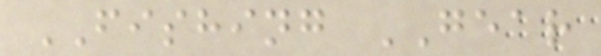FISHING GEAR
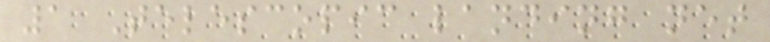1 Telescopic landing net
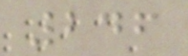246
